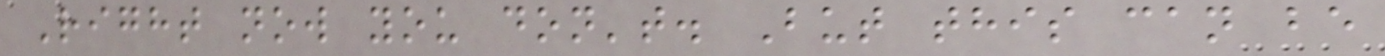Right now you don't. But this can be
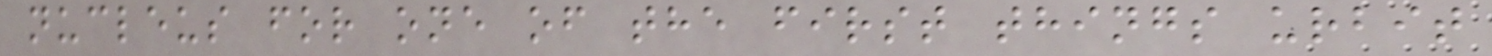nucleus for one of the first things urbit
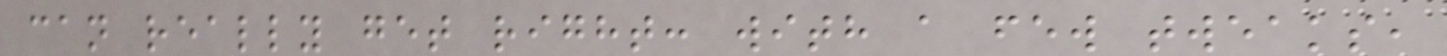can really get right: with a few tweaks,
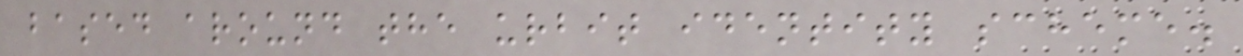based around the urbit identity scheme.
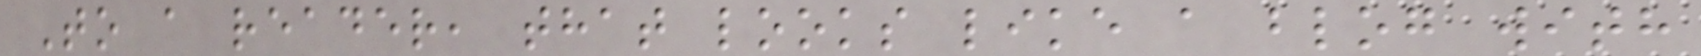To a reader, that looks like a blog with
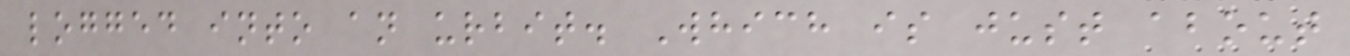logged into an urbit. Which is just about
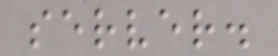server.
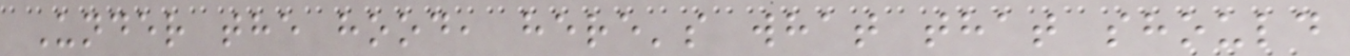Under the hood, here's what that should
